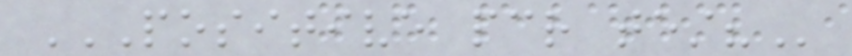POSITIVE PCR TEST?
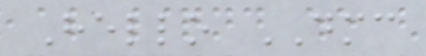Hello DMC
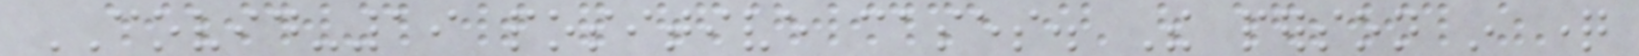COVID-19 positive cases. The person in question
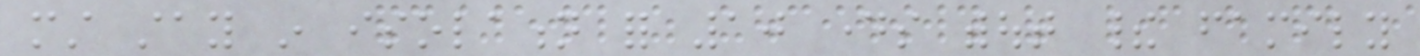must stay in isolation for 10 days without their family
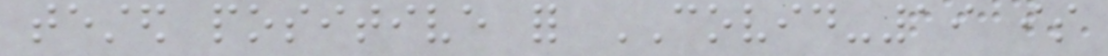tested positive for COVID-19 is
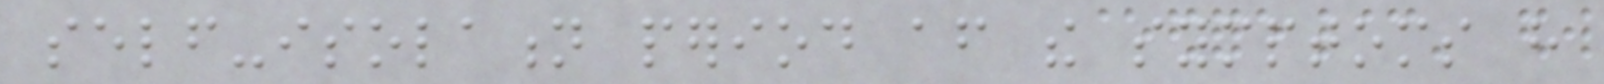self-isolation period after the symptoms have
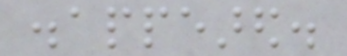disappeared.
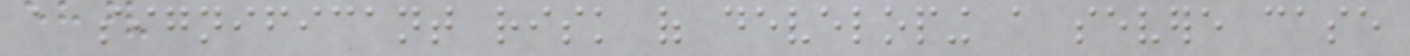a significant risk of developing a severe case
